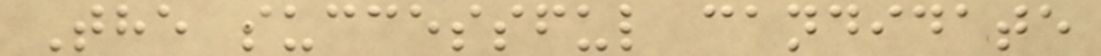The successful candidate
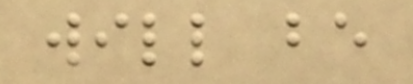will be
